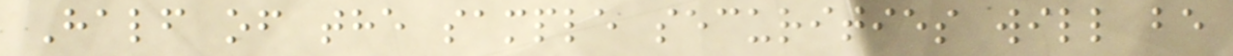Half of the sample securities will be
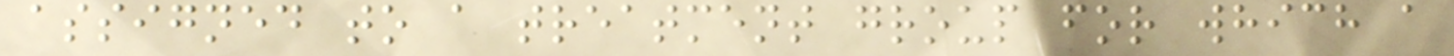assigned to a treatment group for which a
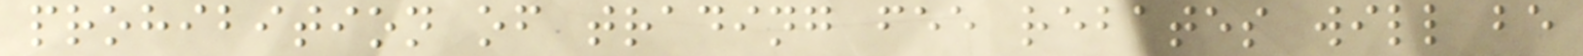prohibition of trading fee rebates will be
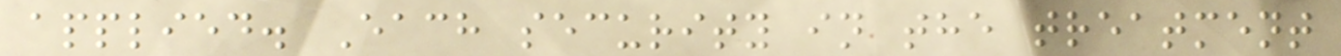applied. Each security in the treatment
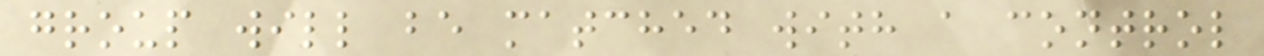group will be matched with a control
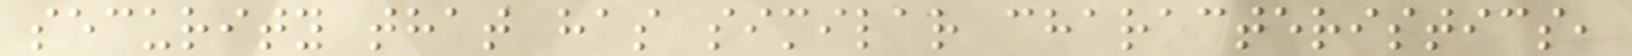security that has similar characteristics,
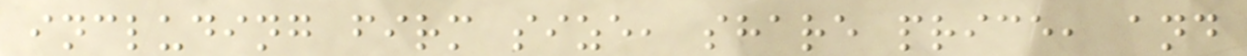including firm size, share price, and
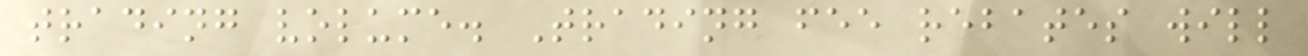trading volume. Trading fee rebates will
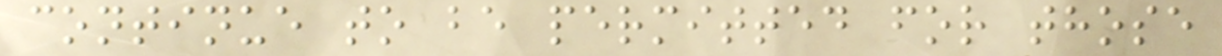continue to be permitted for those
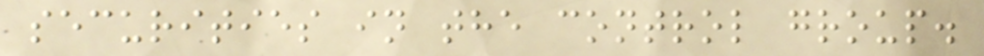securities in the control group.
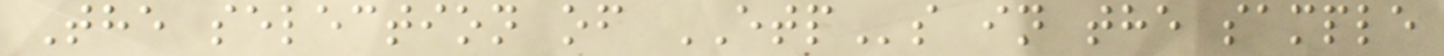The selection of ETPs in the sample
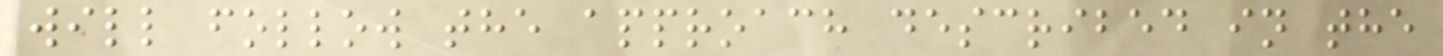will follow the approach described in the
